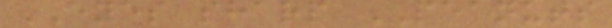EYES sharp PEANUTS
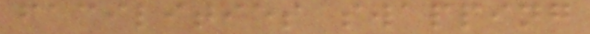facilities swapping
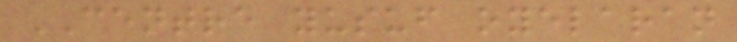CENTRE yusuf oyelaran
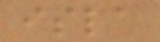isla
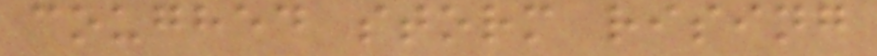coughed storm rising
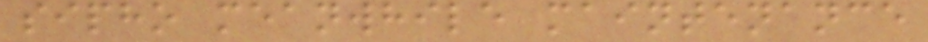sipho meanwhile maintenance
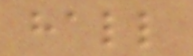hall
